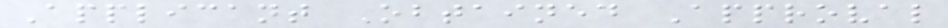Applicant Obtained Approval
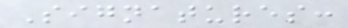Signatures:
